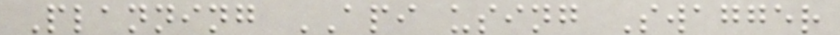Planning API using Swagger
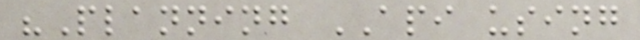"Planning API using
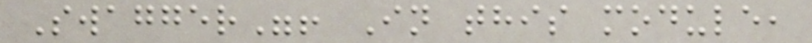Swagger"! In this module,
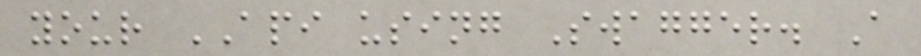your API using Swagger. A
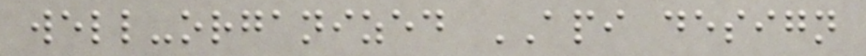well-organized API design
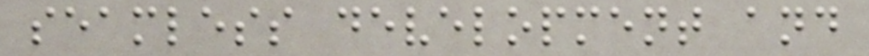seamless development and
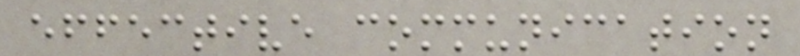effective communication
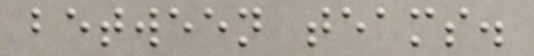between teams.
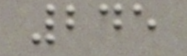245
